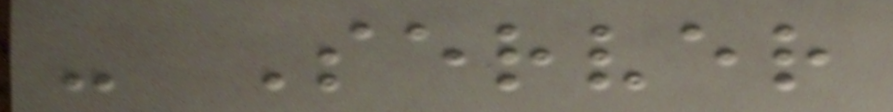- Server
